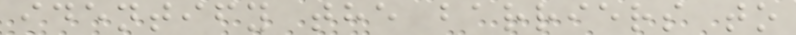identify the barriers to
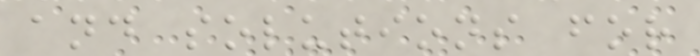and solutions for
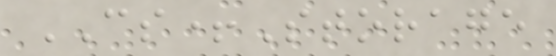CS+Storage
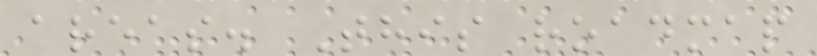areas. This roadmap
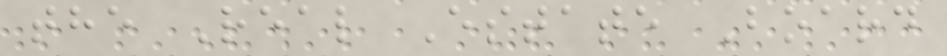the Real Estate Board
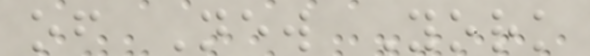of New York
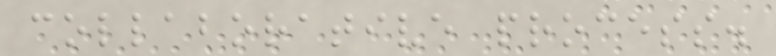collaborative process.
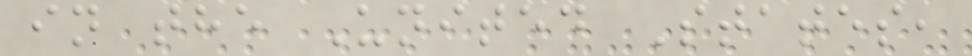in the United States,
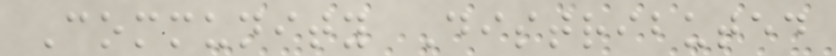Community Distributed
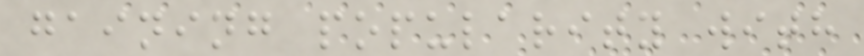gaining popularity with
